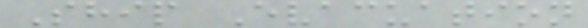Ship Evacuation
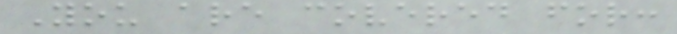You are covered for:
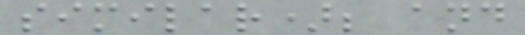similar); and
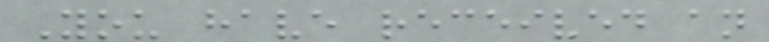You have received an
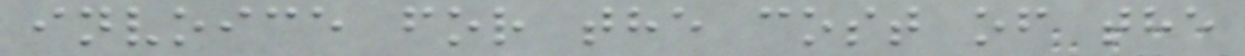invoice for the cost of the
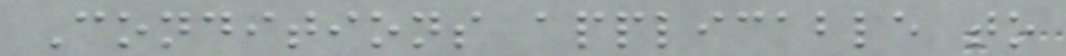Conditions applicable to
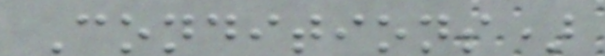Conditions)
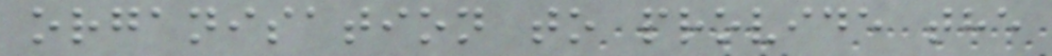organisation to provide the
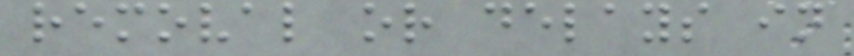removal or delays in
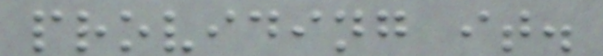providing it.
